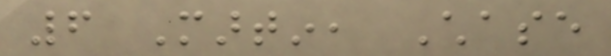6 Martin, Chase
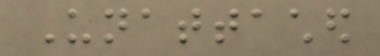Unattached
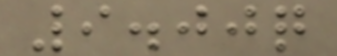9.00q
